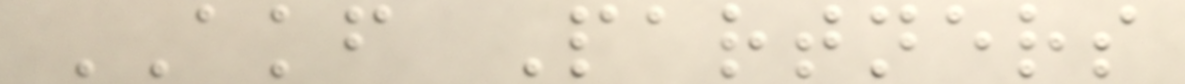AKF Partners
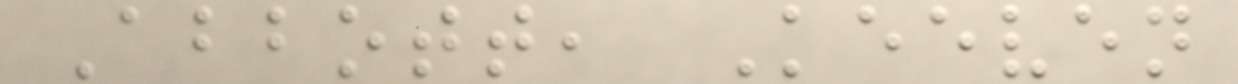Abbott, Keeven
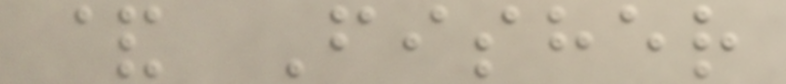& Fisher
